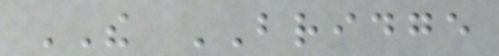THE BRIDGE
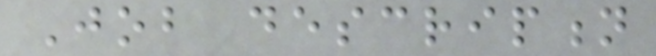Job description
